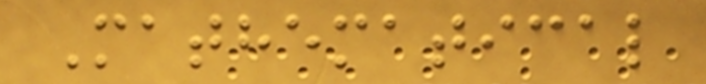Mathematical
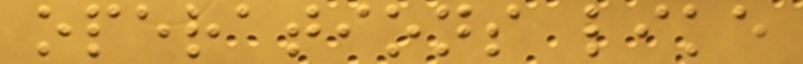operations like
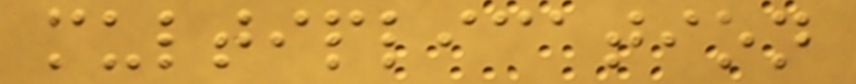multiplication
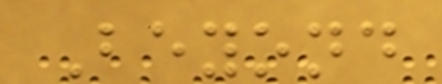Beyond
